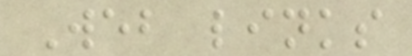Web links
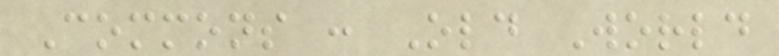Commons : Old World
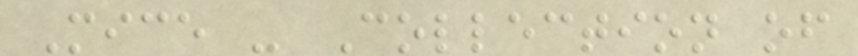Mice - Collection of
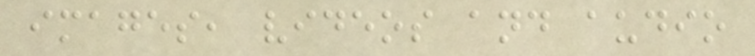images, videos and audio
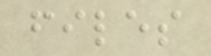files
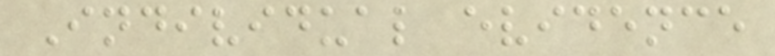Individual evidence
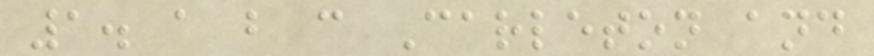1. a b c Carleton and
